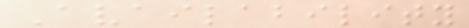Availability
